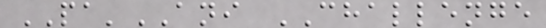PA'ANI CHALLENGE
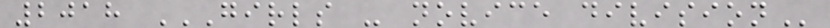2018 GIRLS - NOVICE DIVISION
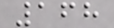168
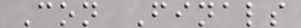Con Finals
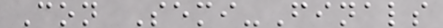Con Semi-Finals
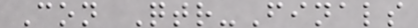Con Qtr-Finals
